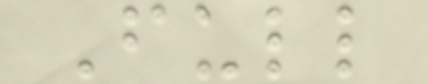Full
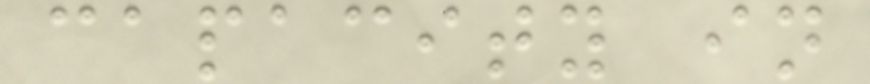capacity in
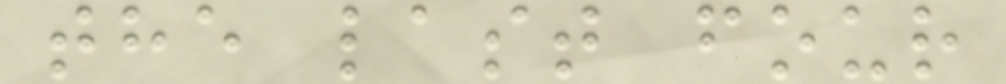the last four
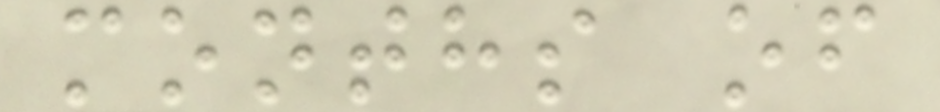months of
